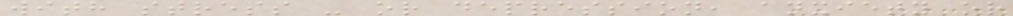with stress - or depression, anxiety or
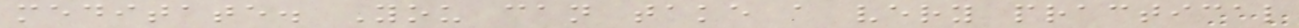meditate. You can take a very practical
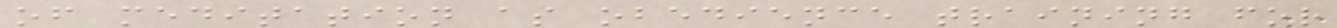of meditation as obedience training for
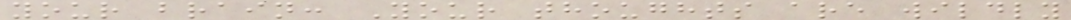your brain: Your thoughts are wildly
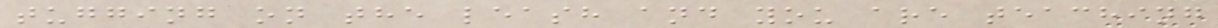tugging on the leash and you are teaching
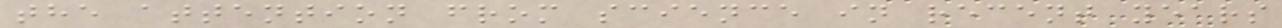the attention from science in recent years
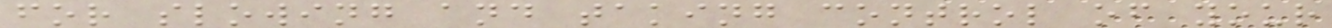for slowing and taking control of your
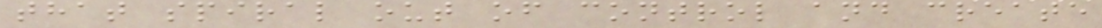that spiral out of control and create
